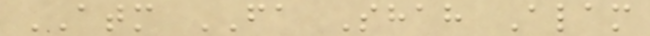ATM FA Shah Alam
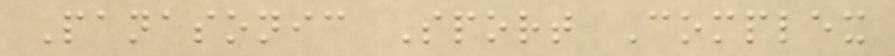Panasonic Sport Complex
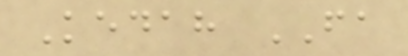Kedah FA
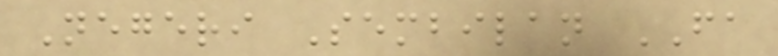Negeri Sembilan FA
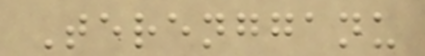Terengganu
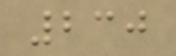230
